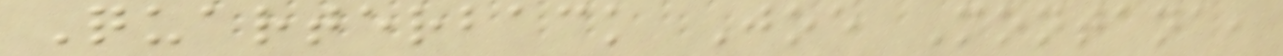Quarterback Joe Montana,
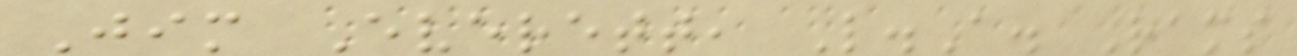Jim Everett, L.A. Rams
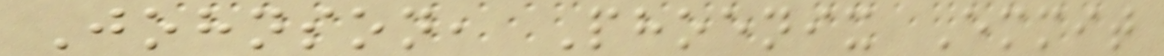Johnson, Phoenix Emmit
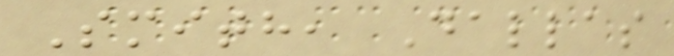Smith, Dallas
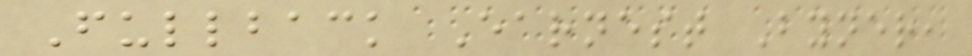Fullback Earnest Byner,
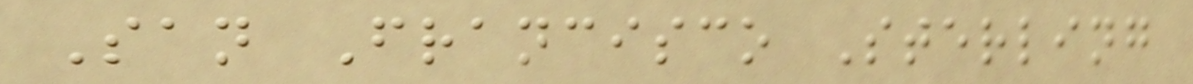San Francisco Sterling
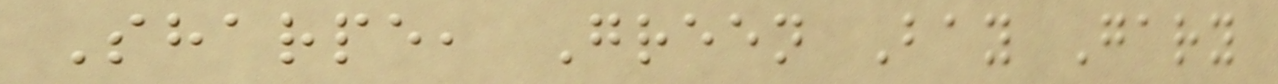Sharpe, Green Bay Gary
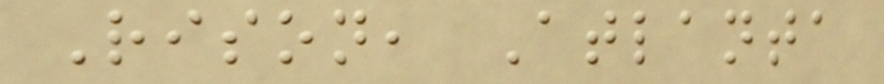Rison, Atlanta
